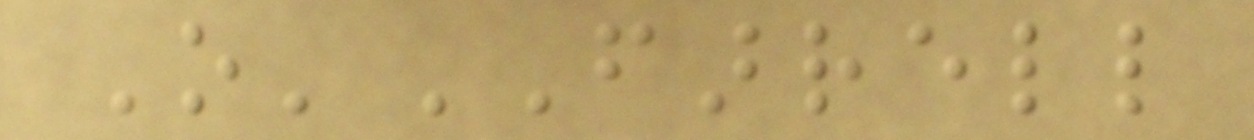O'FARRELL
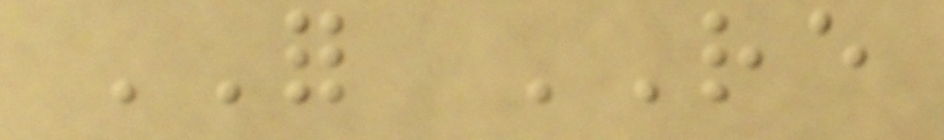FOR RE
